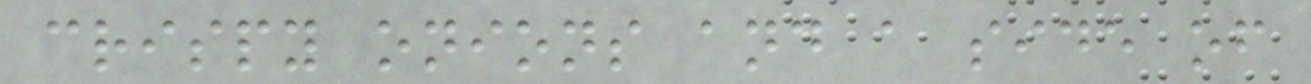crispy onions and a side of
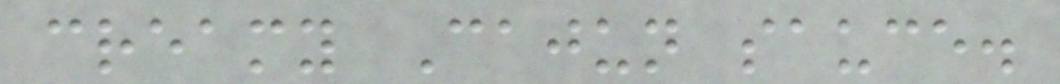creamy Cajun sauce.
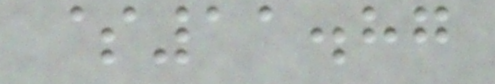$11.87
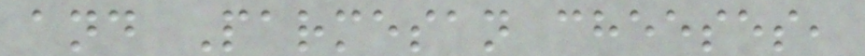and Parmesan cheeses,
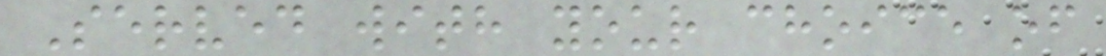Served with your choice of
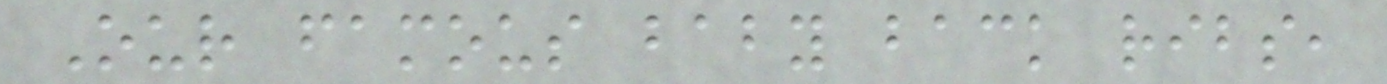Our famous baby back ribs,
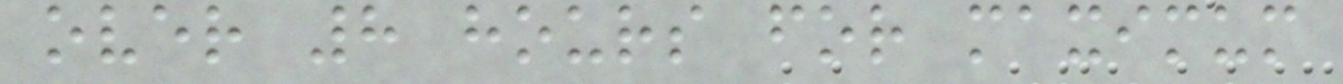over 8 hours for maximum
